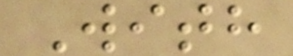With
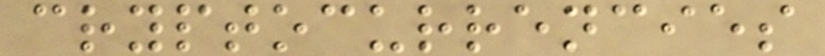cryptocurrencies
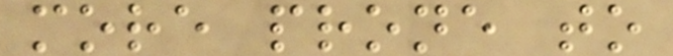more prone to
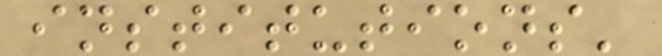institutions'
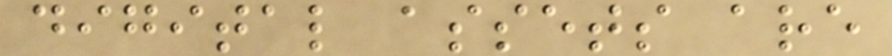digital assets are
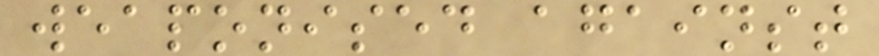weaponised against
